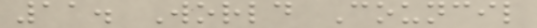11. World Council
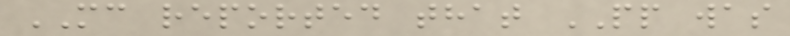MC reported that PP was
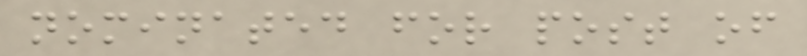nominated for post of
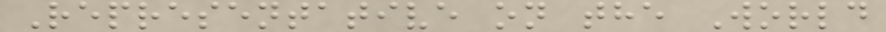Representative on the World
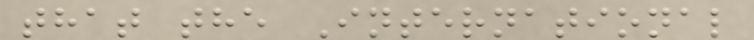that the International
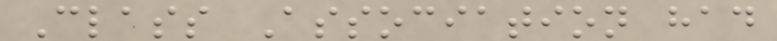Class Association had
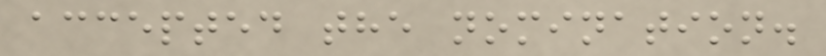accepted the nomination.
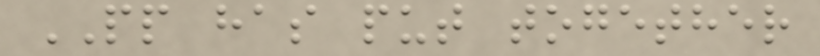PP has put together
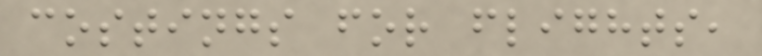costings for flights,
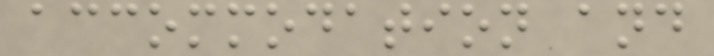accommodation and
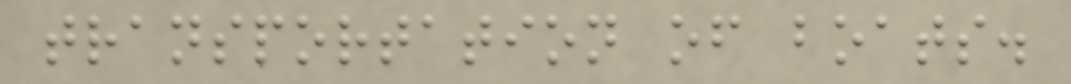transportation of boats.
